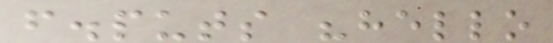f.puts "hello
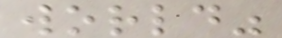world"
